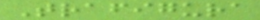Trafigura
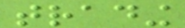trading
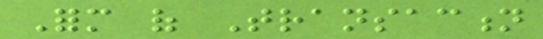Form of Transaction
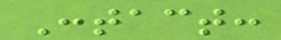Contact:
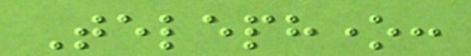Telephone:
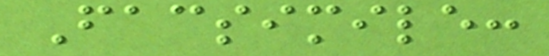Facsimile:
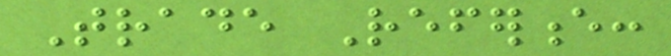Trade Reference:
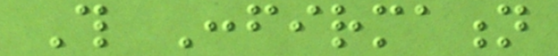This Confirmation
